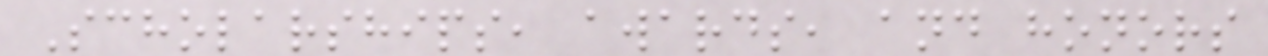Scholarships, awards, and honors
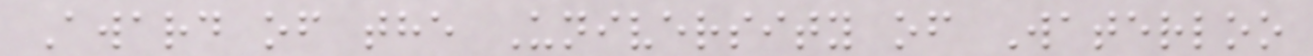Award of the University of Waterloo
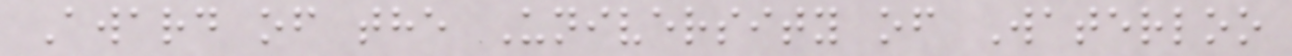Award of the University of Waterloo
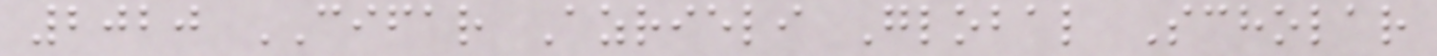2020 CIFAR Azrieli Global Scholar
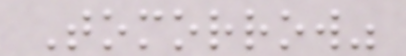Tomorrow"
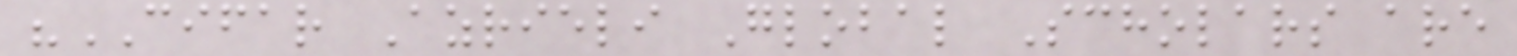"CIFAR Azrieli Global Scholars are
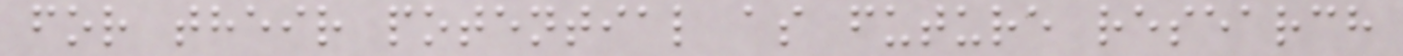for their potential as future research
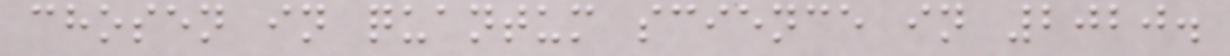chosen in quantum science in 2020.
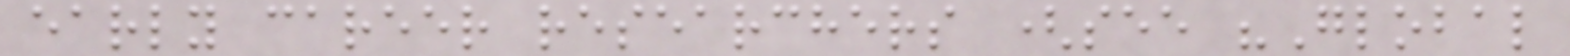early career researchers (see "Global
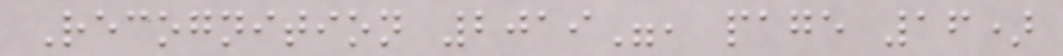Recognition 2019", page 16)
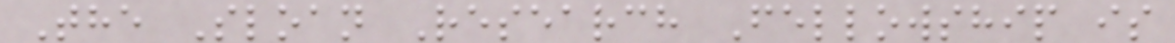The Sloan Research Fellowship is
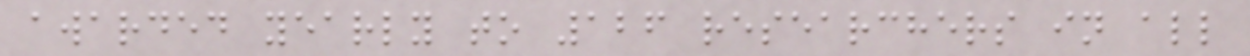awarded yearly to 126 researchers in all
